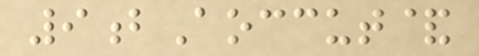9bAoccut&
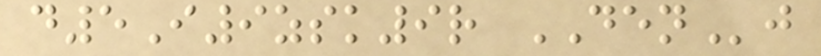d5I9zsk9r DENj
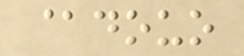@douo
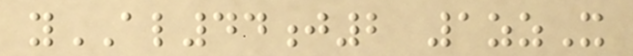yAL44j2 1zzX
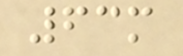63m
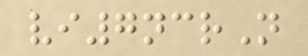vi7ncrN
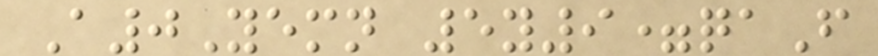A0Yemn 5y9=qaF
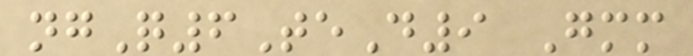ngQ6TeD9 Gmm
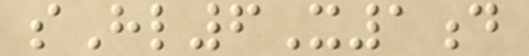sHl6X1d
